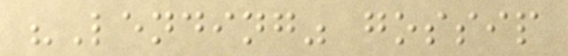"Lending" gossip
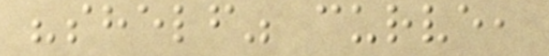"shelf" curve,
